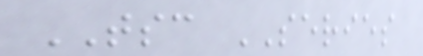TSC SERIES
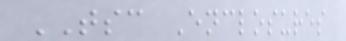TSC Enclosures
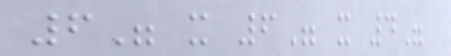6" x 6" x 4"
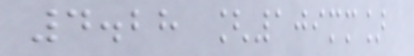4.28 [109mm]
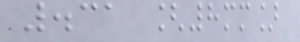.31 [8mm]
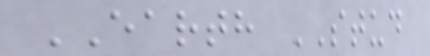EARTH STUD
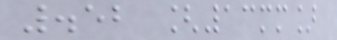.52 [13mm]
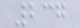237
